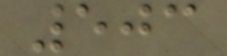503
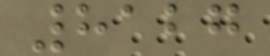8127
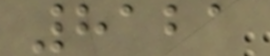8121
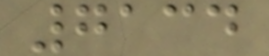7134
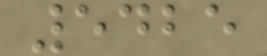5425
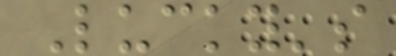Lucky's
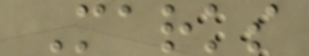Marks
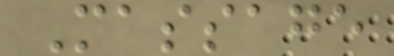Massage
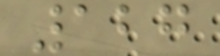127
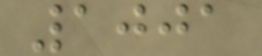1001
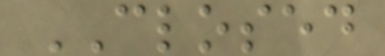CLOSED
